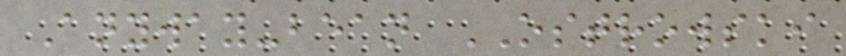Anyway-bean OSTROWSKI
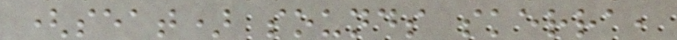(seat) sounds skerra,
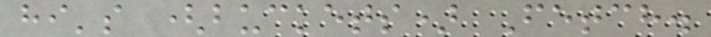hi's (buckets) Fetch.
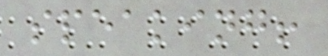speaking!
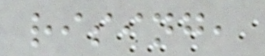rising,
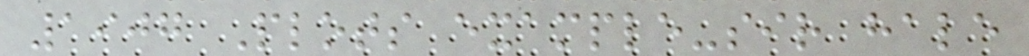1907 Plots example-sir hale
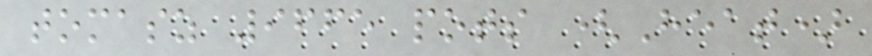tomasz 9665 pots (Heat)
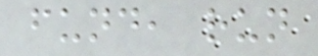fund, run
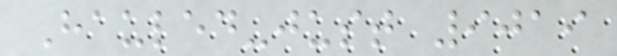Hauled-just 9019
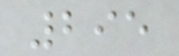295
